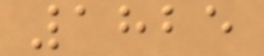1825
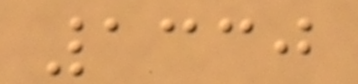1330
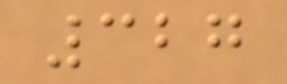327
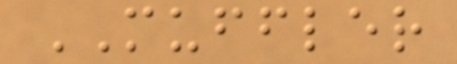MUFFLER
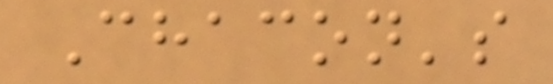Chacon's
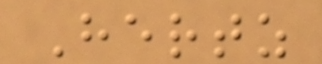Hertz
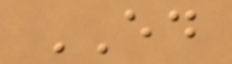ED
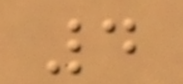4
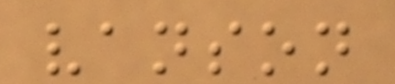vanson
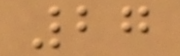27
